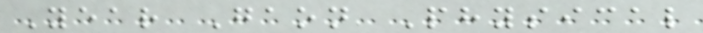Year Gaon Physical
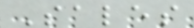Sales
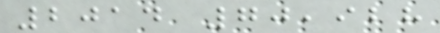2014 70,928
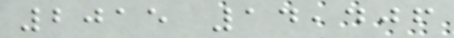2015 14,406
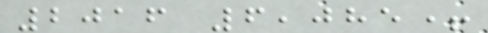2016 6,085+
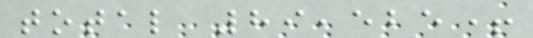total 89,525+
